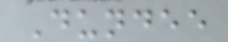Dundee
